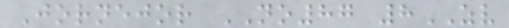Jornejor NO87 8ZV
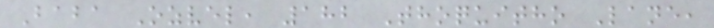Baba Ozvel, 182 Thoquitho Lane,
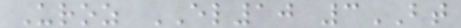Uroz EL10 3BT
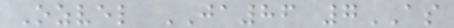Ozvel JA86 7AS
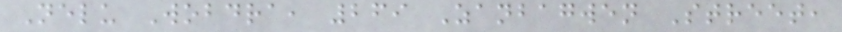Nelu Wobdra, 269 Zanbagwen Street,
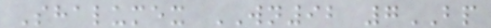Shalumex WN92 7BP
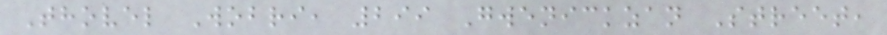Thovel Wobri, 299 Gwenickzan Street,
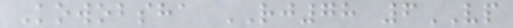Kowobsha RJ78 6VP
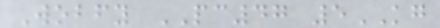Wobfy PC47 5KG
